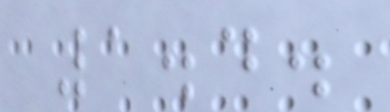1.4.
